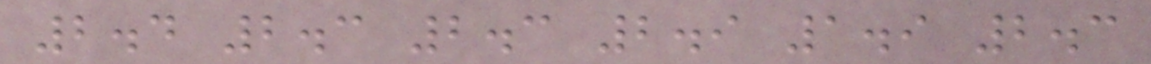2.4 2.3 2.3 2.9 1.9 2.3
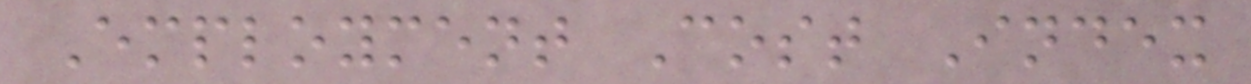Employment Cost Index
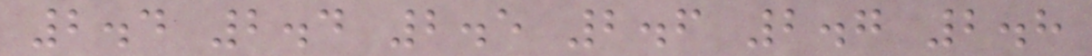2.4 2.4 2.5 2.6 2.7 2.8
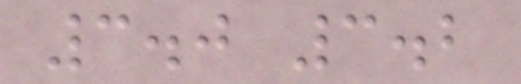3.0 3.2
